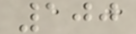100
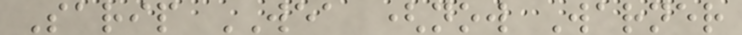Sarip WEA (now Warner
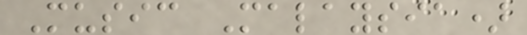Music Malaysia)
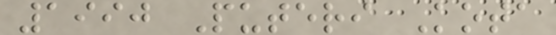1990 Puteri Kota
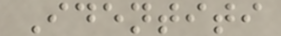Identiti
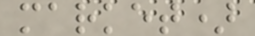market)
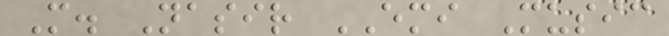M. Nasir EMI Music
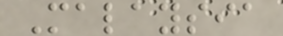Malaysia
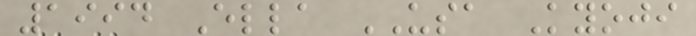1994 Ella USA Kyoji
